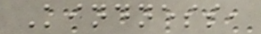Kindness,
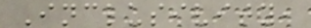Inclusivity,
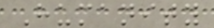Humanity
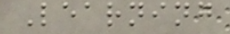Learning
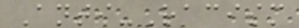Anti-Racism
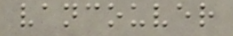vancouver
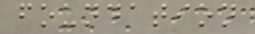foundation
